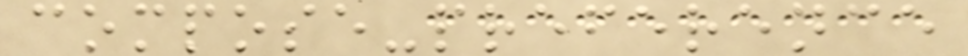compose-preference
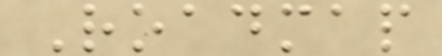Roadmap
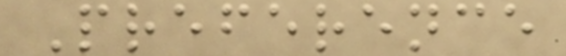Preference
